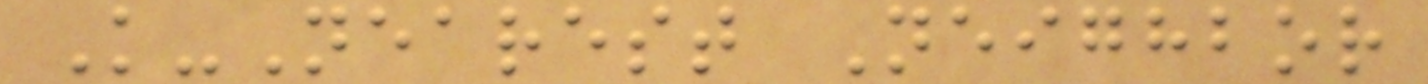K-Nearest Neighbor
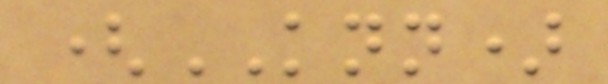(KNN)
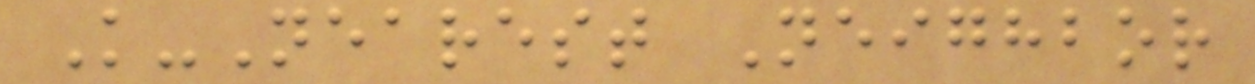K-Nearest Neighbor
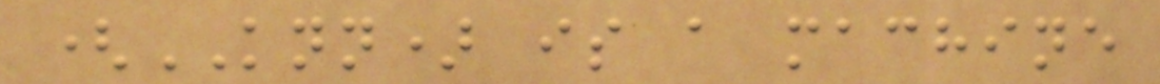(KNN) is a machine
